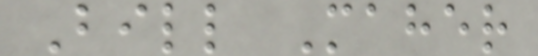Bill Maher
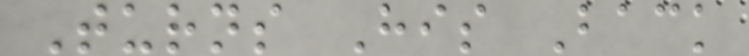Turns His Back
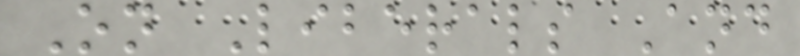On Liberals And
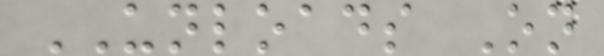UNLOADS On
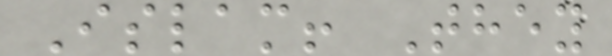Islam! They
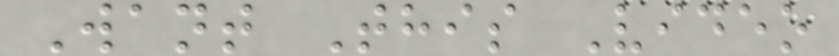Want This Video
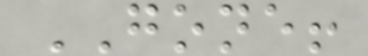GONE!
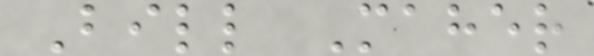Bill Maher
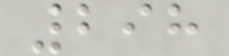298
